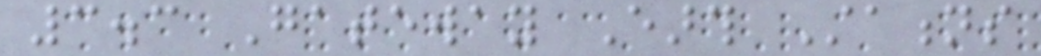3.3 Gateway Earth Stations
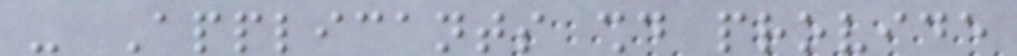- Applicants should provide
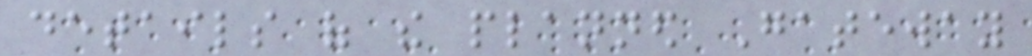details of the planned Gateway
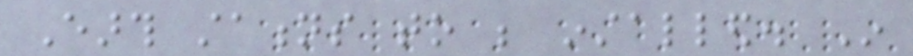Earth stations to be installed. In
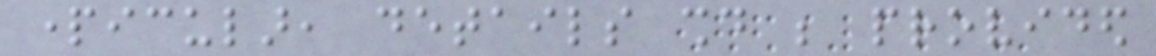particular, details should be provided
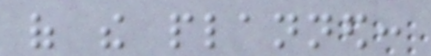of the planned:
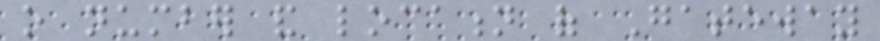o number and location of Gateway
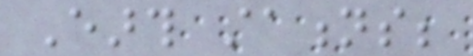Earth stations;
